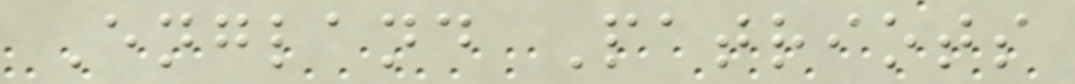England Patriots
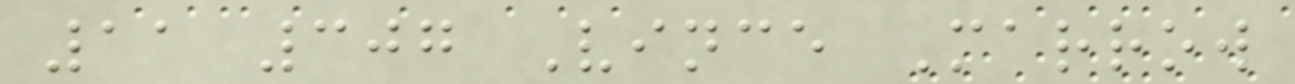11 307 Vince Marrow
